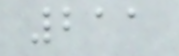211
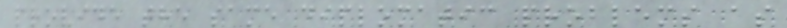provide the same diplomatic problems as
